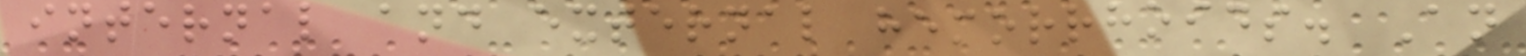internal and external hemorrhoids. An
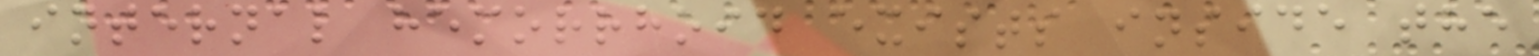internal hemorrhoid exists inside the
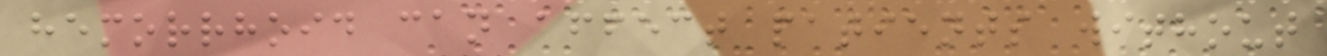hemorrhoid can affect patients without
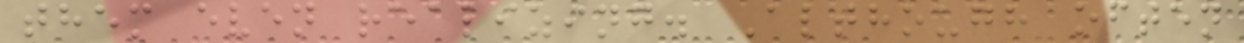them even realizing. Although often
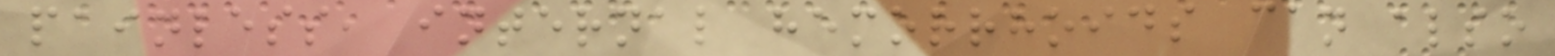painless, internal hemorrhoids can also
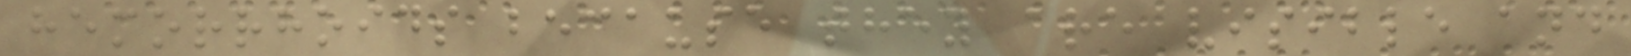hemorrhoids because they are visible and
